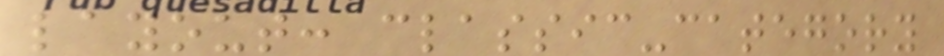layout: classic-category
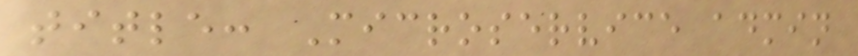title: Microservice admin
